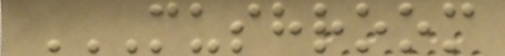MUSHROOM
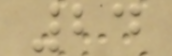24
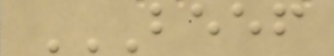BEEF
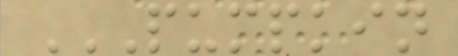PUMPKIN
